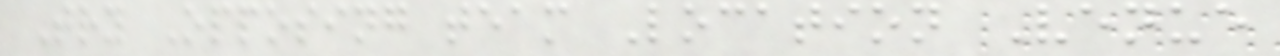Try Opposing team Location Venue
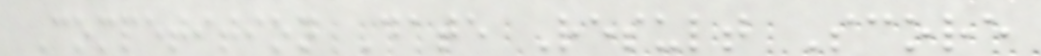Competition Date Result Score
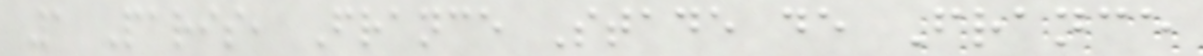1 Paris, France Stade de France
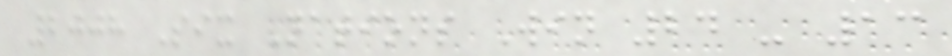2008 Six Nations Win 24 - 13
